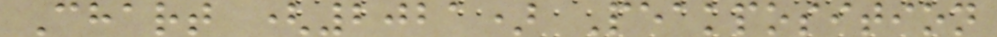Chart (2021) Peakposition
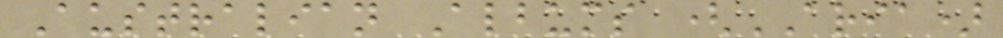Australian Albums (ARIA)
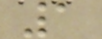1
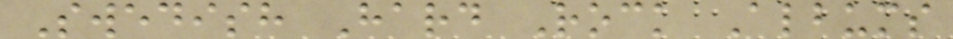Swedish Hard Rock Albums
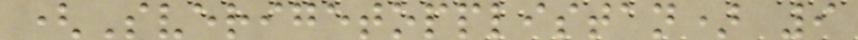(Sverigetopplistan) 9
